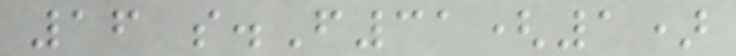16 s.F31(1)
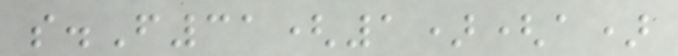s.F31(1)(a)
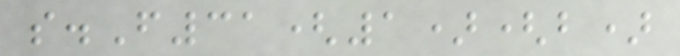s.F31(1)(b)
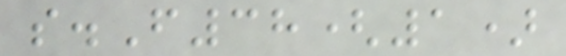s.F38(1)
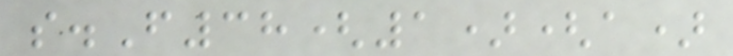s.F38(1)(a)
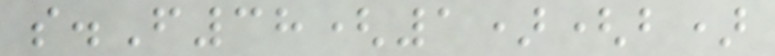s.F38(1)(b)
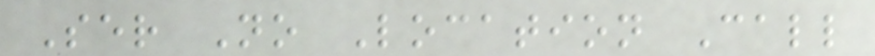Ser No Location Call
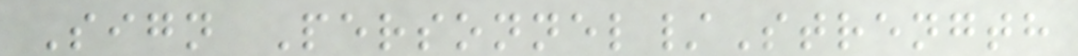Sign Personnel/Strength
